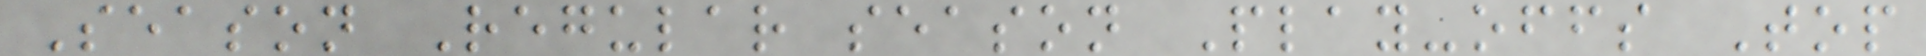Season Regular season Play-offs Top
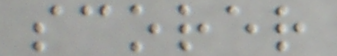scorer
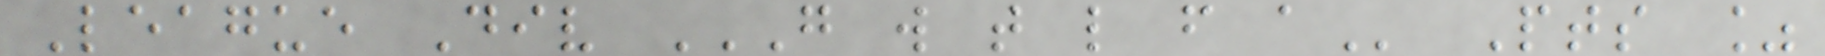League Div G W T L F A Pts %
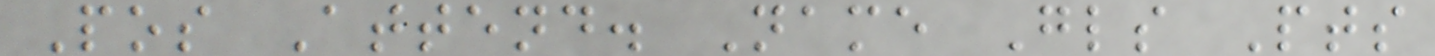Pos Attend. Name Gls Pts
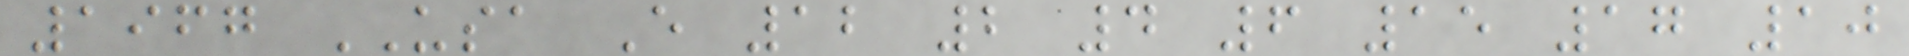1967 USA E 12 2 4 6 15 17 10
